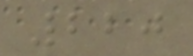220
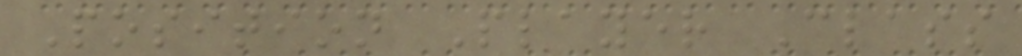Position Player Class
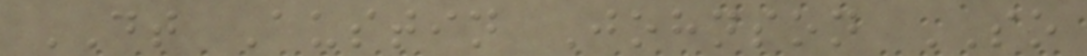DT Austin Johnson SO
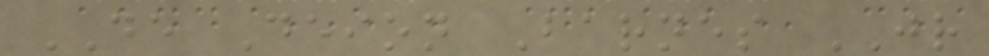DE Deion Barnes JR
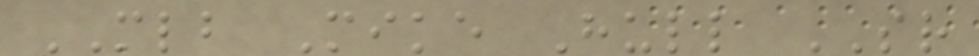MLB Mike Hull SR
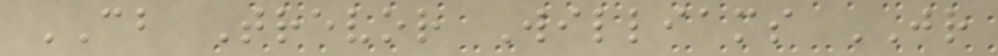CB Trevor Williams JR
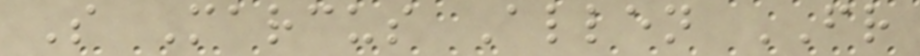S Marcus Allen FR
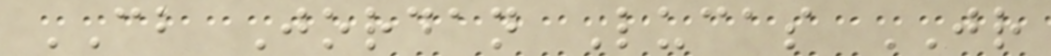CB Jordan Lucas JR
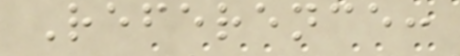Reference:
